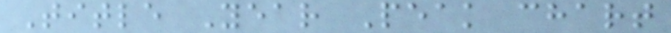Title Year Peak chart
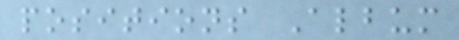positions Album
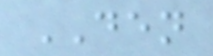DEN
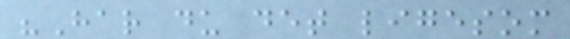"Har du det ligesom
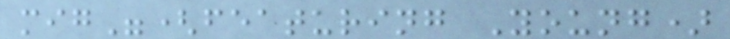mig"(featuring Young)
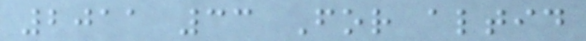2011 33 For altid
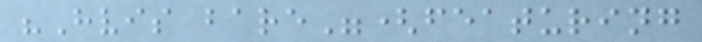"Hvis bare"(featuring
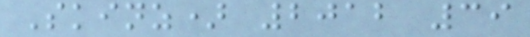Skinz) 2012 39
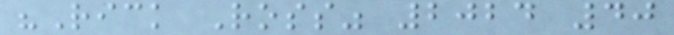"Rick Ross" 2024 40
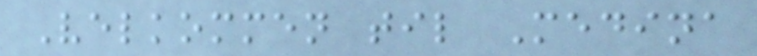Velkommen til Medina
